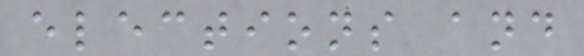elections and
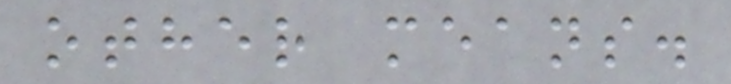other means.
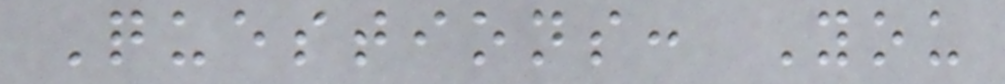Questions: You
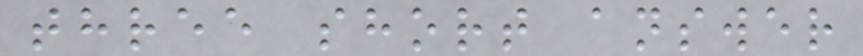three short answer
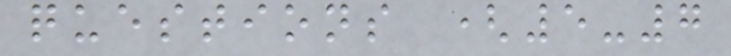questions (5-7
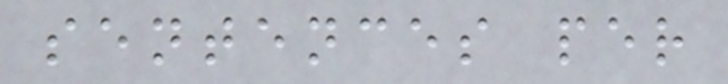sentences per
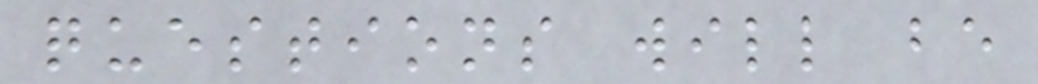questions will be
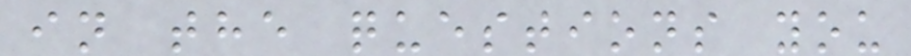in the questions you
